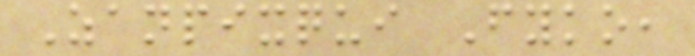Zanpixqui Fyko,
